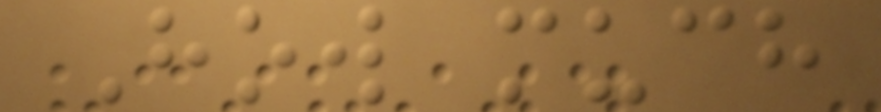How much
